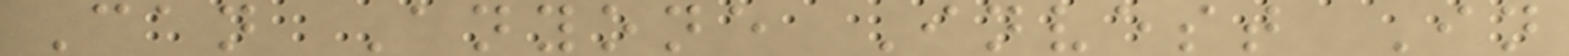Can Anyone Invest In
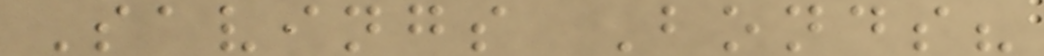Savings Bonds?
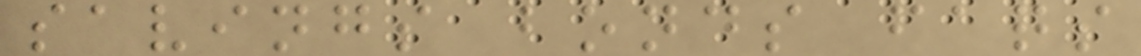savings bonds faqs
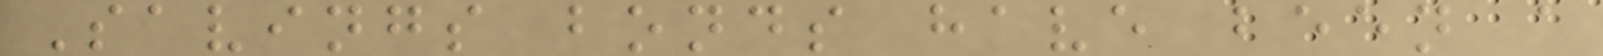Savings bonds have been a
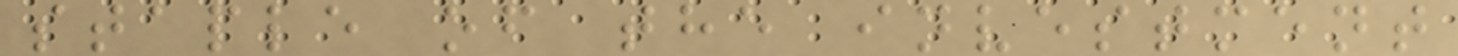staple of the investment
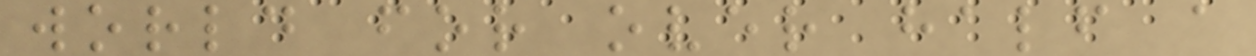world for over half a
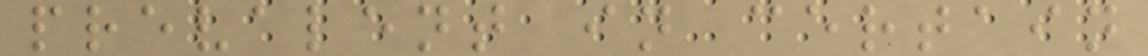prevalent in certain
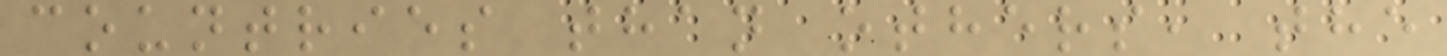countries than others, the
